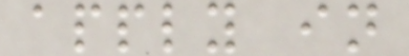apply in
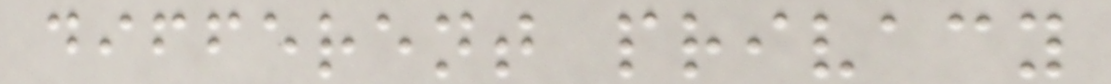different privacy
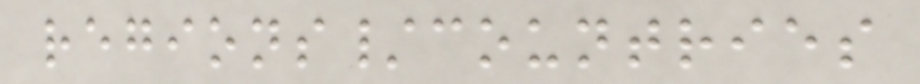regions/countries
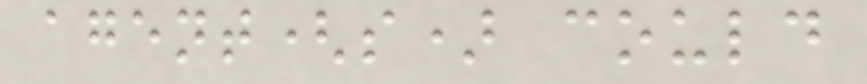agent(s) could
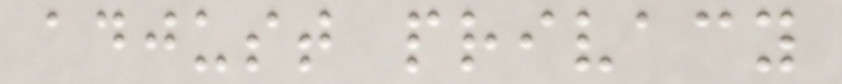adjust privacy
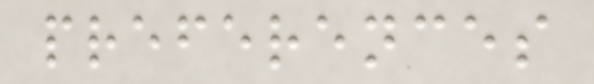preferences
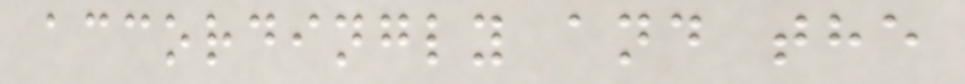accordingly and the
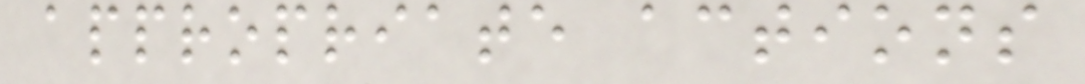appropriate actions
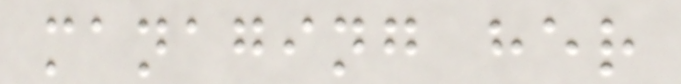managing her
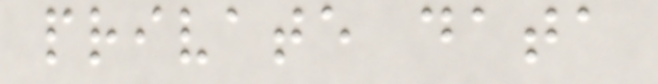private data
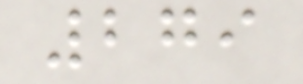279
